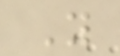Y
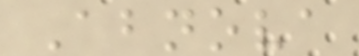Abnova
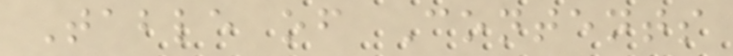Table of Contents
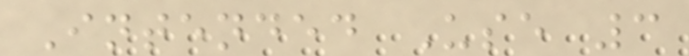Intended Use 3
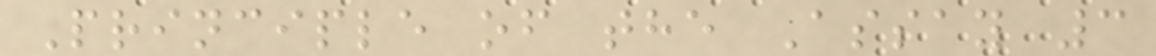Principle of the Assay 3
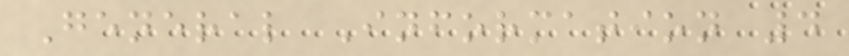General Information 4
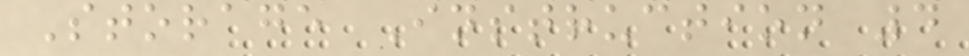Storage Instruction 4
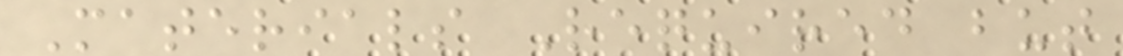Materials Required but
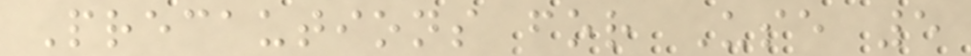Precautions for Use 5
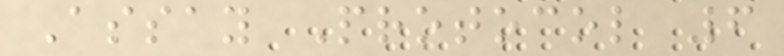Assay Protocol 6
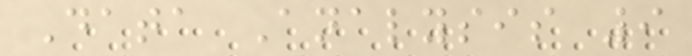Data Analysis 9
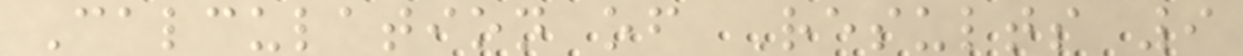Calculation of Results 9
